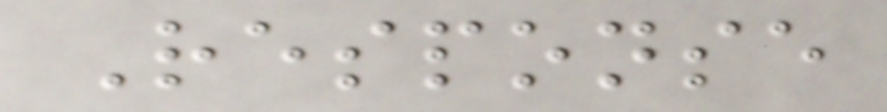Response
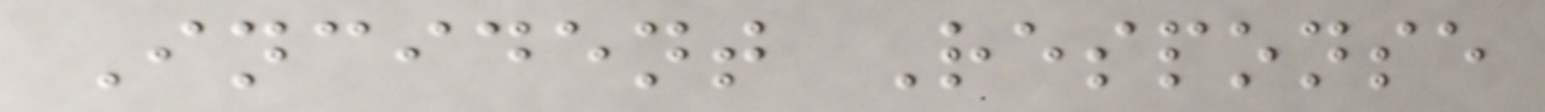Incident Response
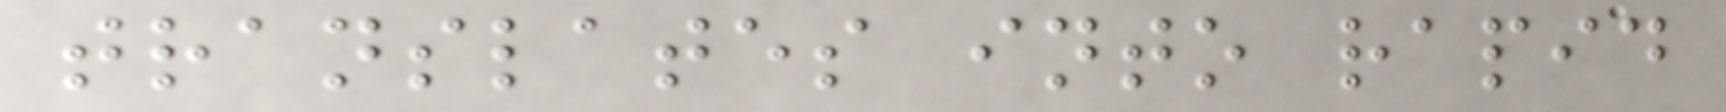translates into rapid
